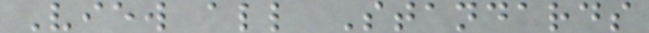View all Standards
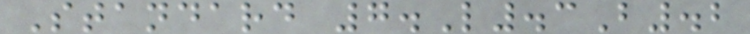Standard 7.L.3B.2
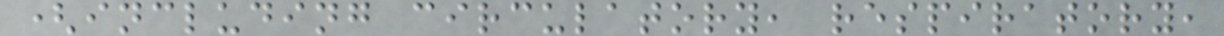(including circulatory, respiratory,
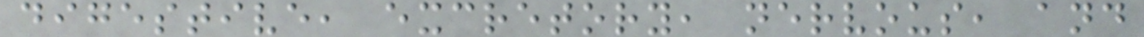digestive, excretory, nervous, and
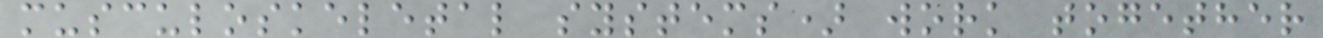musculoskeletal systems) work together
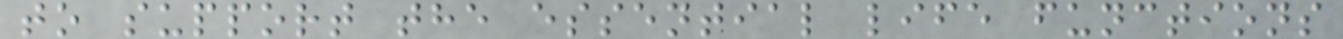to support the essential life functions
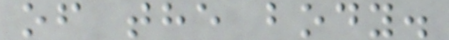of the body.
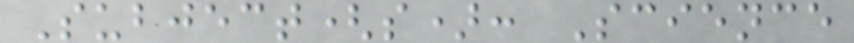Subject(s): Science
